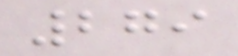279
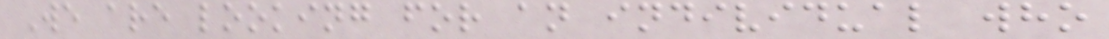We are looking for an individual who
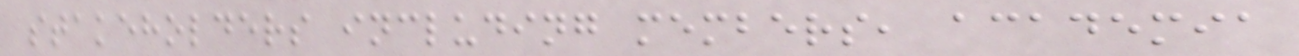stakeholders including members, academia
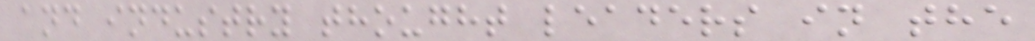and industry thought leaders in the
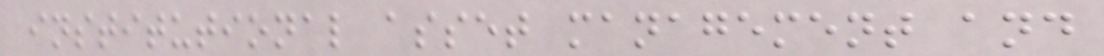institutional asset management and
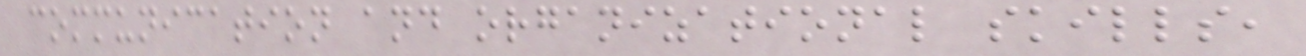communication and organizational skills,
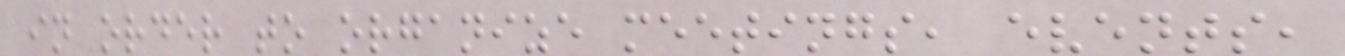in order to organize meetings, events,
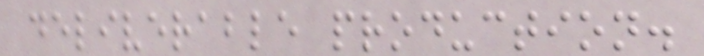deliverable production.
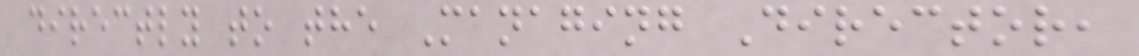directly to the Managing Director,
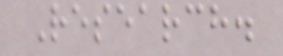Research.
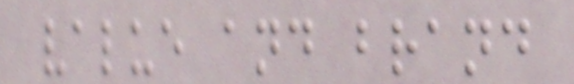value and brand
